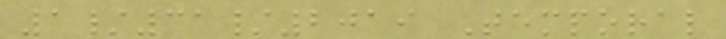1/31/2019 Temporal
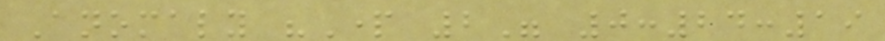Anomaly "Part 2" 0:24:19
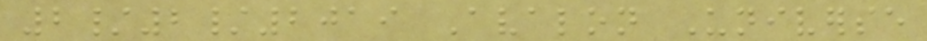2/2/2019 Avalon Universe
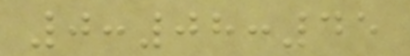0:08:45
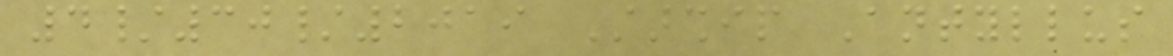4/30/2019 Starship Antyllus
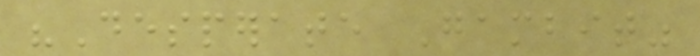"Desperate Gambit"
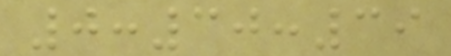0:30:39
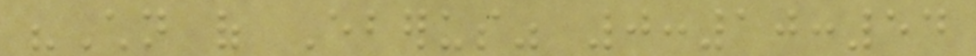"Children of Eberus" 0:10:54
